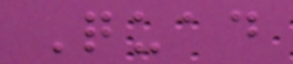Quad
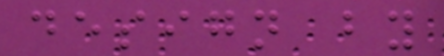design by
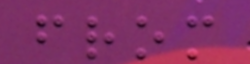from
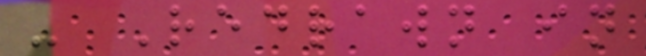- Redrawn in
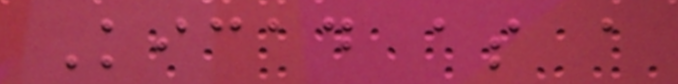Kicad as a
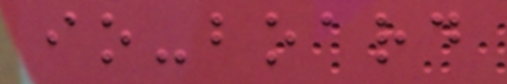io-board
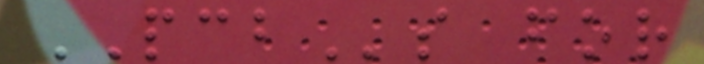PCBs for
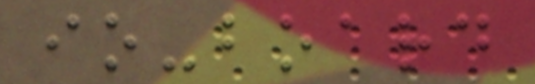io-board
